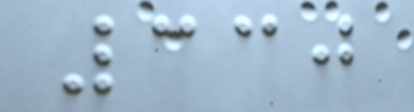330
